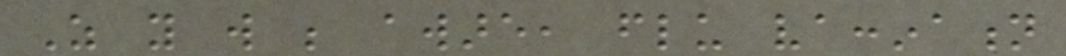As you will be aware, flu vaccination
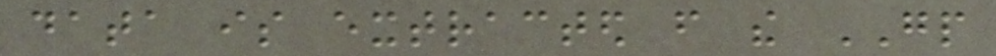data is extracted from the GP
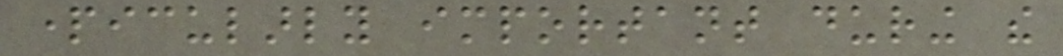particularly important during the
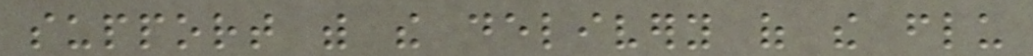support with the delivery of the flu
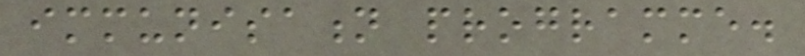immunisation programme.
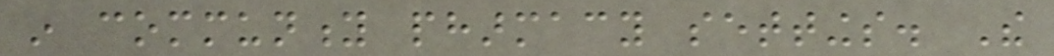in community pharmacy settings. The
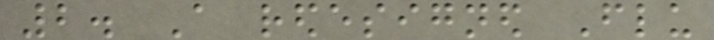2. A redesigned Flu
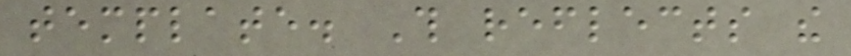template. This reflects the
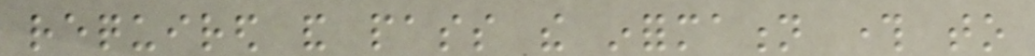required and pass the information through to
